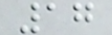17
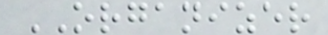ORGANIZER
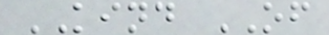KIND OF
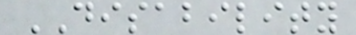DISABILITY
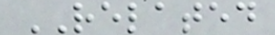RELATED
